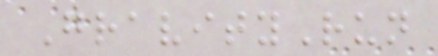GravityRun
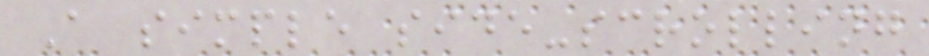A simple side-scrolling
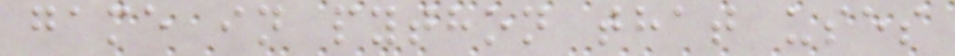game in python that uses
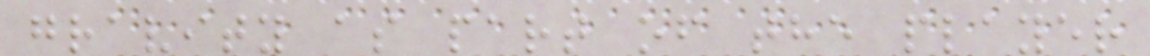gravity as part of the player
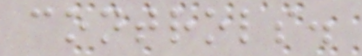controls.
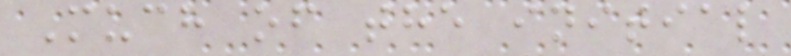Much of the initial
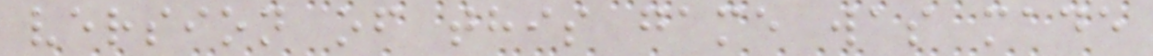version of this game was made
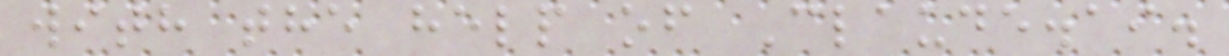with the help of Claude.ai.
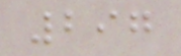297
